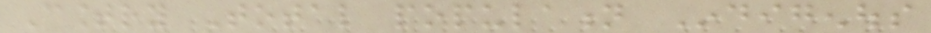Country Total population Indigenous
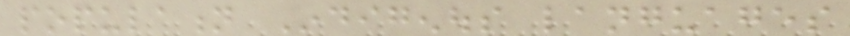population Indigenous languages
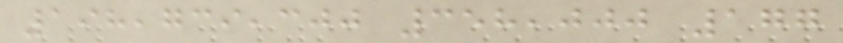198,739,300 358,000 177
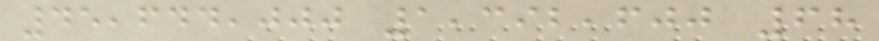45,644,000 1,392,600 68
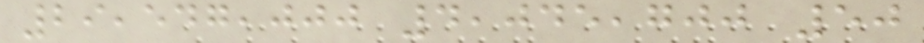29,547,000 4,045,700 50
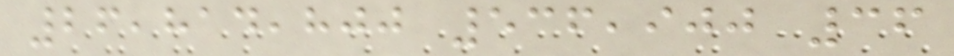26,814,800 536,900 36
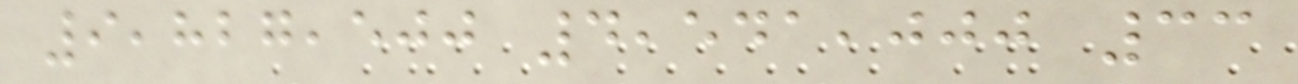9,827,500 4,541,000 33
